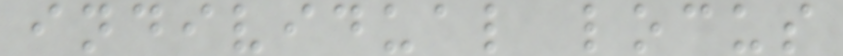individual locus
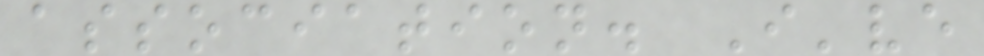association. I've
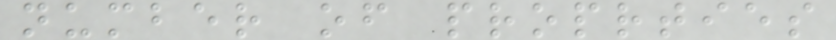number of proprties
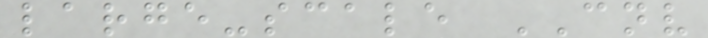large-scale CNV
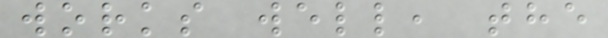works well, the
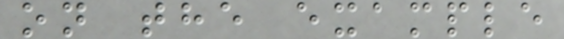on the example
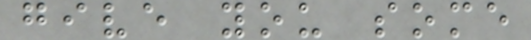give you some
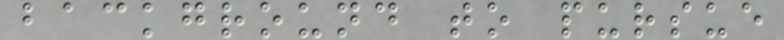background to pursue
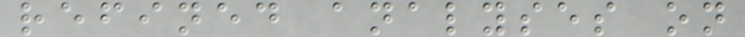refined analyses on
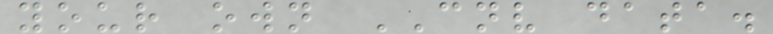your own CNV data.
